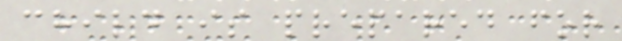child is prepared for
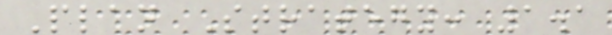Plan Strategy: 1.1
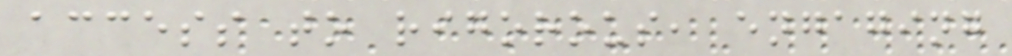access to rigorous, engaging
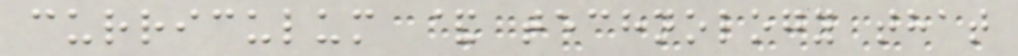curriculum & technology that
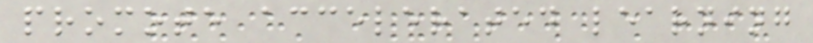promote accelerated learning
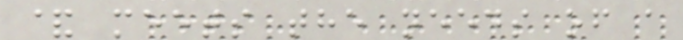& meets the needs of a
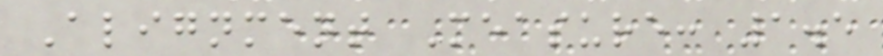Alignment Measure: 1.5
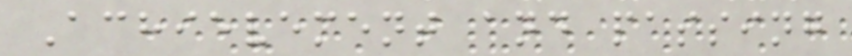Achievement and passing
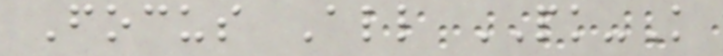Focus All PK-K
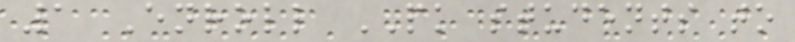1 Enroll PK students to
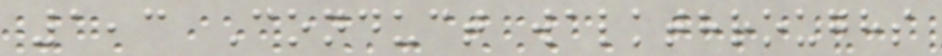1,3 Conduct walkthroughs
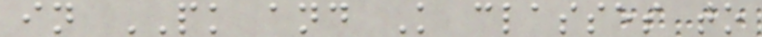in PK and K classes to
